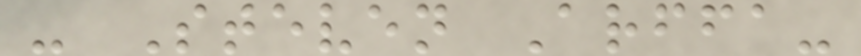- Steven Arffa-
